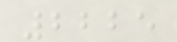2225
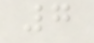7
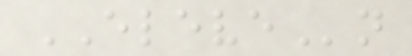ELEVEn
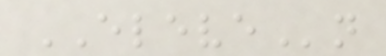ELEVEn
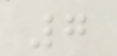7
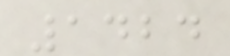1424
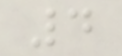4
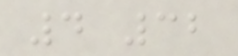4 32
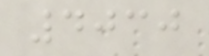4030
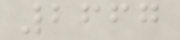2667
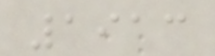1913
